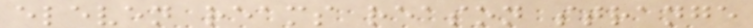eleven reams reason strange
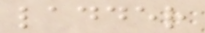ladder
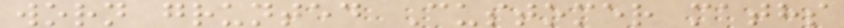worn grunted Customer maths
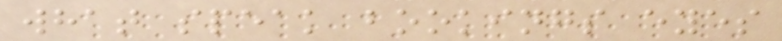what speak bookings eyes
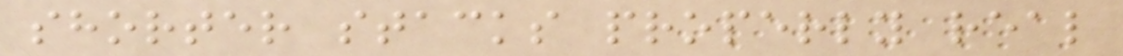shorter stacks properly real
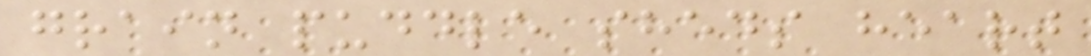grain puddle sheds heart
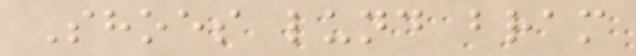Shoes lund bram
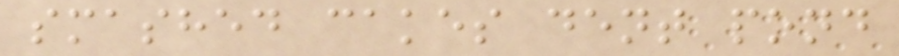smashed cakes dent pond
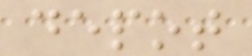depot
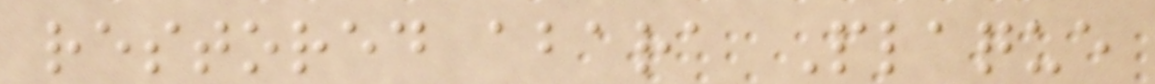restored abara Plaque
